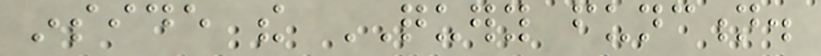inside the QUERY function.
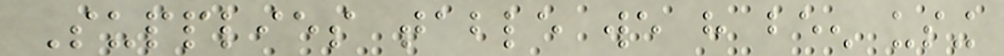Supplies table we have been using
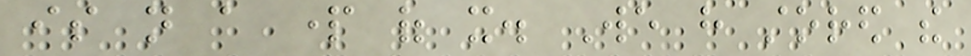is not a part of it. We have stored the
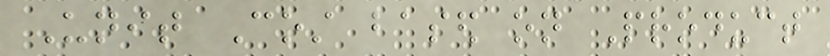Unit Cost based on Product
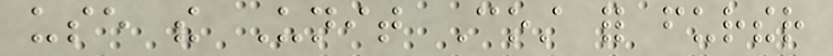use the Unit Cost for further
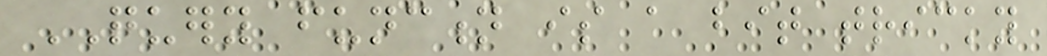QUERY function is a bit tricky
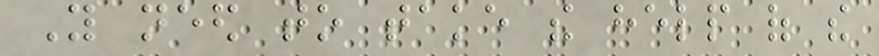You need to take the help of the
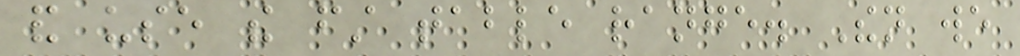and use the first table range. Then we
